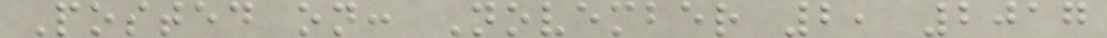Posted on: November 2, 2017
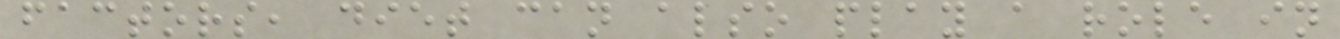factors, diet can also play a role in
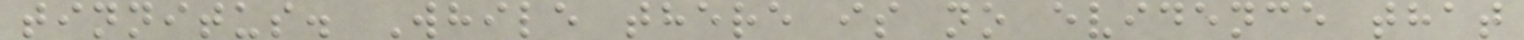tinnitus. While there is no evidence that
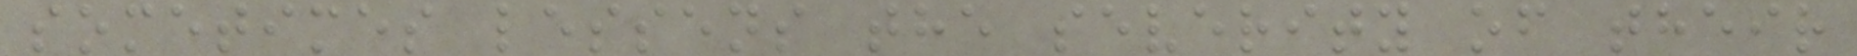sometimes lessens the severity of their
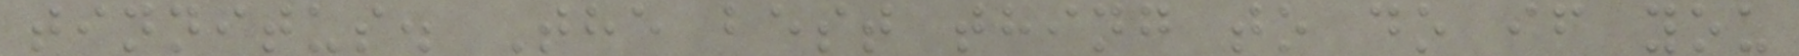tinnitus. The best thing to do if you
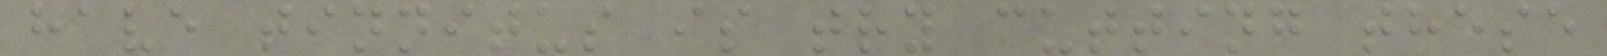have tinnitus is try cutting these
